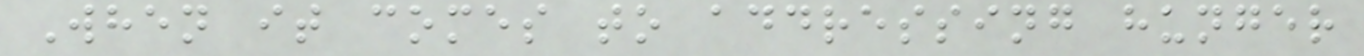When it comes to addressing hunger
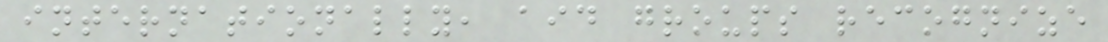internationally, aid groups recognize
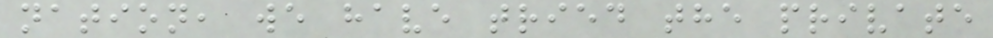nation, we have tried the private
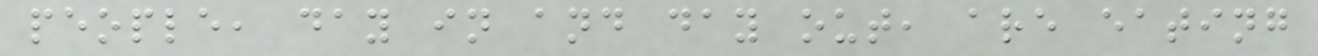people, day in and day out, are eating
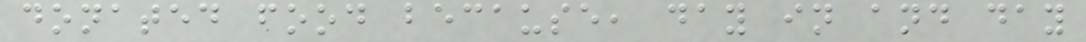donated food because, day in and day
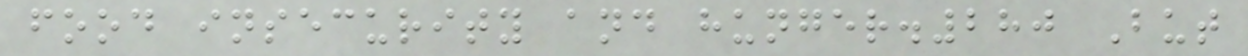food insecurity and hunger.280 But
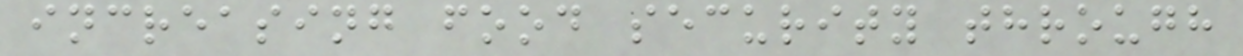increasing food security through
